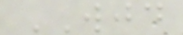WJD
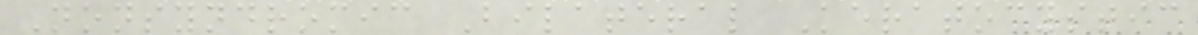Nonsyndromic Bilateral Keratocystic
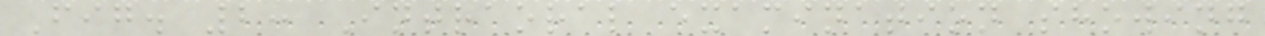Fig. 2: Intraoral examination showing
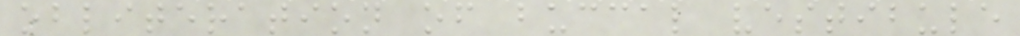obliteration of buccal vestibule
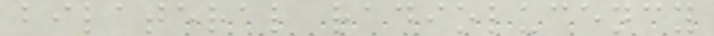bilateral radiolucency
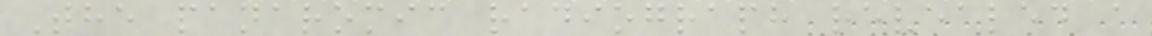The panaromic radiograph revealed a
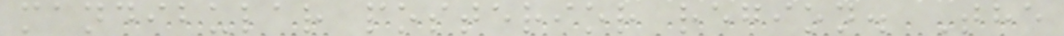mandibular posterior region. The
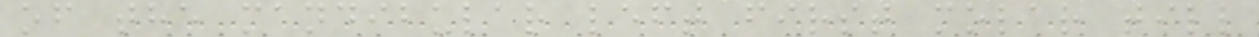of the mandibular left first molar till
